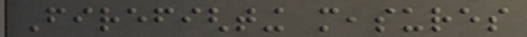Firefighting measures
